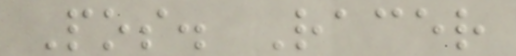Pos. Racer
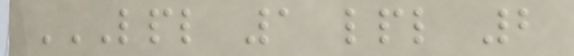LPL 1 LPL 2
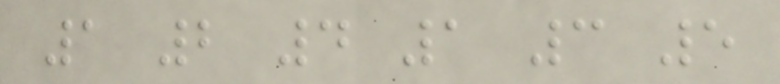1 2 4 1 3 5
